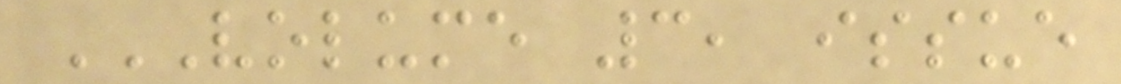VOLUME 3, ISSUE
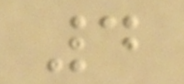4
